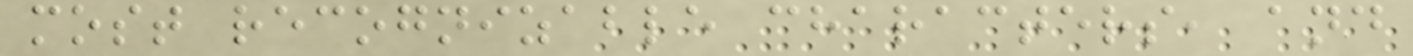most recognizable characters, and
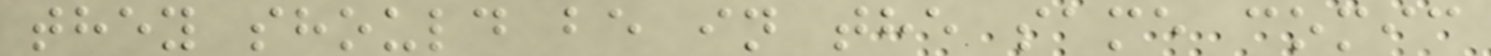they should be in the same comic
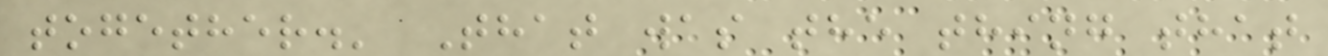together.' That was the thing that
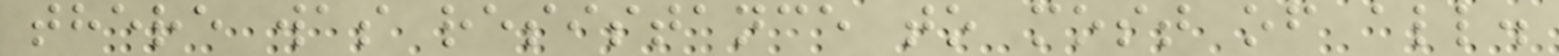there was resistance to most of all.
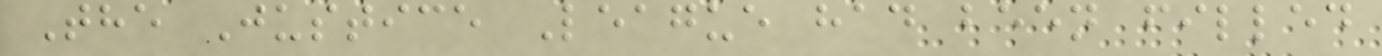The Justice League had been filled
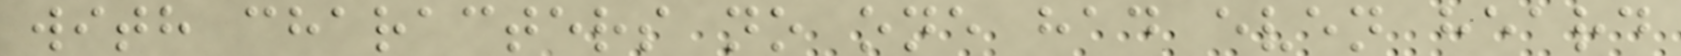with characters no one had even heard
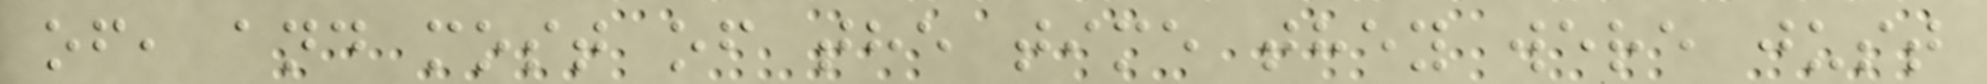of, and most of the time they were just
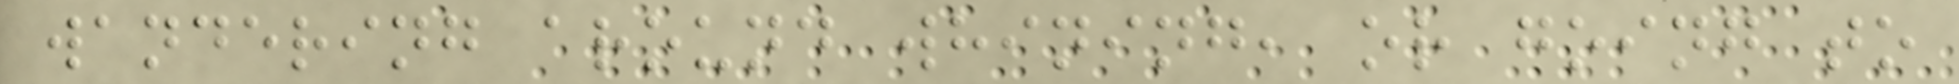wandering around whining, or going to
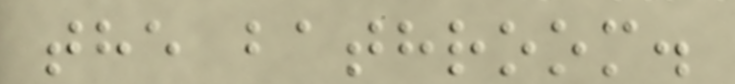the bathroom.
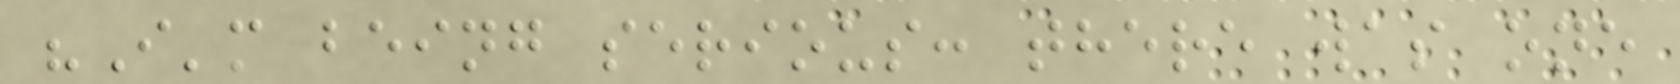"I'm being serious: there was one
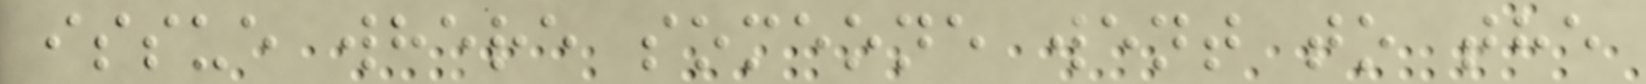issue where someone went to the
